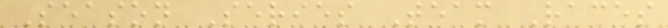Season Series Team Races
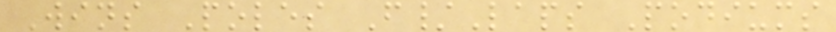Wins Poles F/Laps Podiums
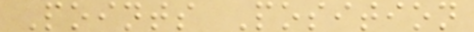Points Position
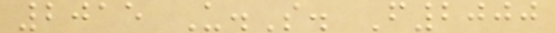2015 U.S. F2000
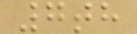7th
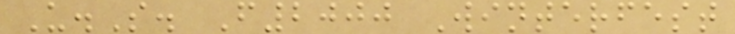U.S. F2000 Winterfest
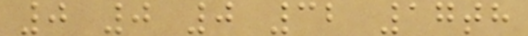0 0 0 32 17th
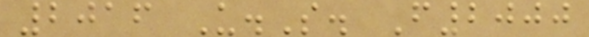2016 U.S. F2000
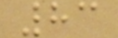83
